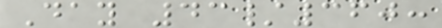Day 43/360:
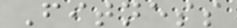Fitness
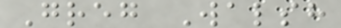Greg Walsh
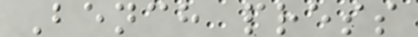Bench press
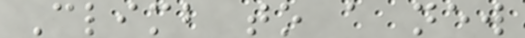Climb to a new
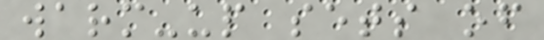warm-up sets of
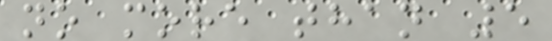no more than 5
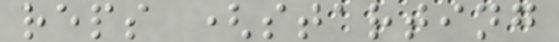reps (starting
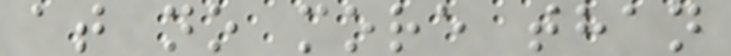at no more than
